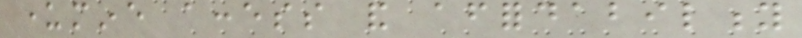undermine access and affordability
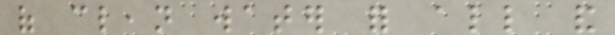of clean water for all and
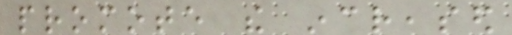promote the increased
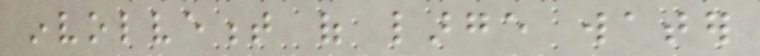involvement of large water
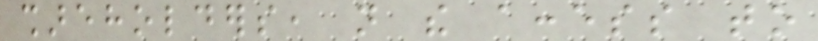shareholders, not the access to
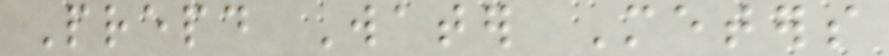Prepaid Water Meters
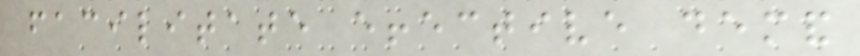facilitate effective demand
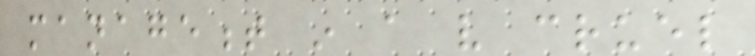management in a very cruel
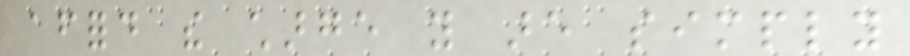afford the charge you are simply
